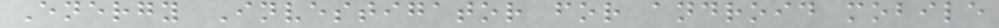Energy Investigator for android mobile
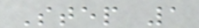Step 1
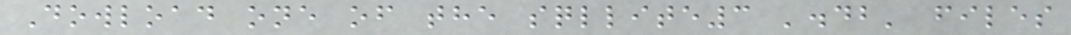Dowload one of the sqllite3 '.db' files
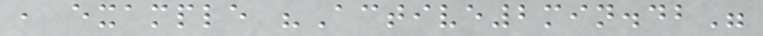, example "Active2min.db"
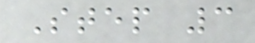Step 3
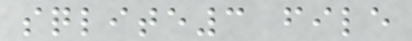sqlite3 file
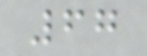67
